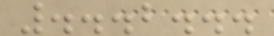...2...
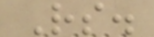Rs.
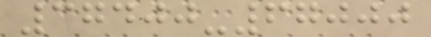37400-67000
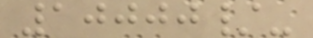10000/-
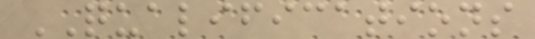QUALIFICATIONS
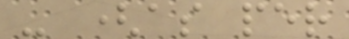- (as per
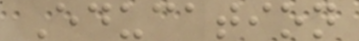Education
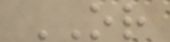OR
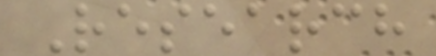Research
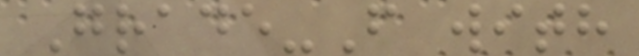Grade-F with
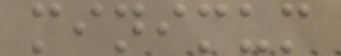minimum
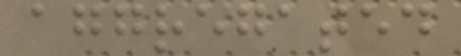aggregated
